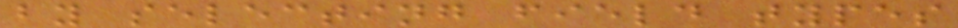by selecting field types
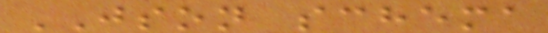JSON schema
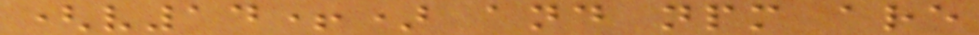(v14+) and npm are
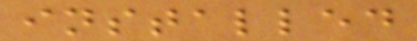installed
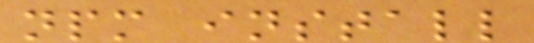npm install
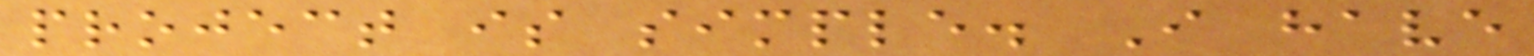project is simple. I have
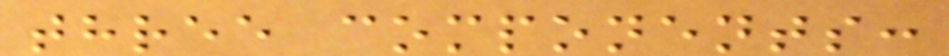three components:
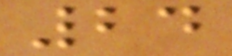24
